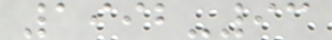1992-93
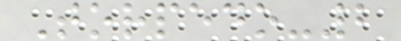Torpedo-2
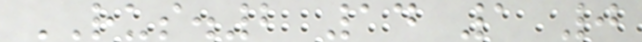RUS.2 14 1 0
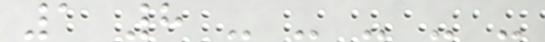1 8 - - - - -
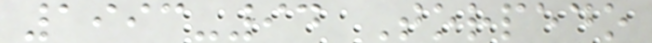1993-94 Torpedo
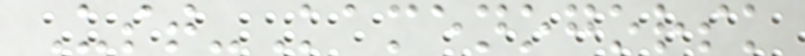Ust-Kamenogorsk
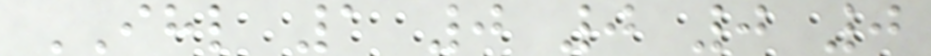IHL 1 0 0 0 0
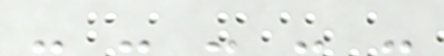- - - - -
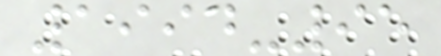1994-95
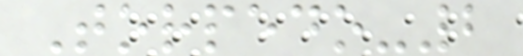Torpedo-2
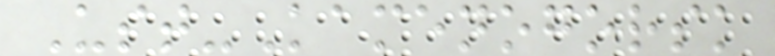Ust-Kamenogorsk
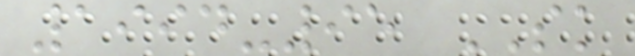1994-95 SK
